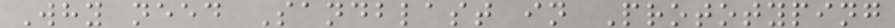Why need Sandblast in Prototyping
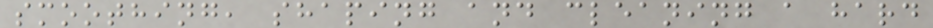smoothing, shaping and cleaning a hard
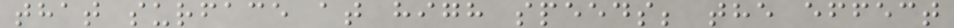that surface at high speeds; the effect
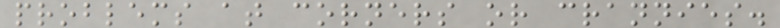problems at corners or crannies.
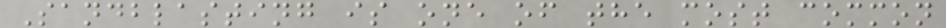Sandblasting is one of the most common
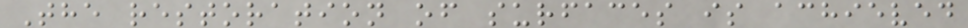The restoration of surfaces is achieved
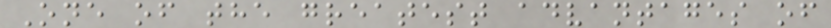One of the greatest advantages of
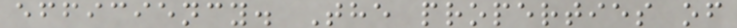efficiency. The properties of
